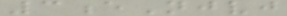3eNjvj
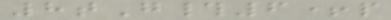8tG#6+p
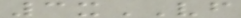3xVF
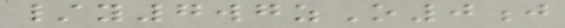/y7wgzO0j
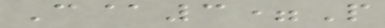C@3=P
